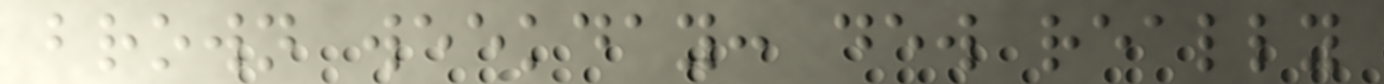brown weekday: dew really
